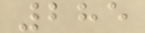285
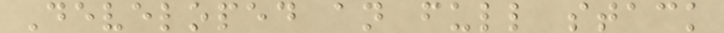Developed an full stack
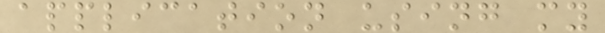application using my
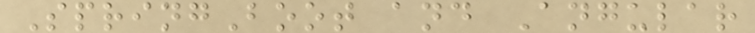SpringBoot and Angular
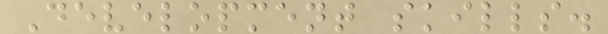Development skills.
